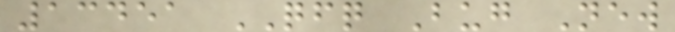13451 QFQ Bug New
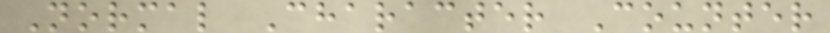Normal Character Counter
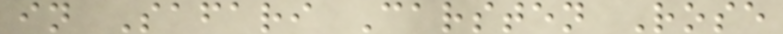in Safari Carsten Rose
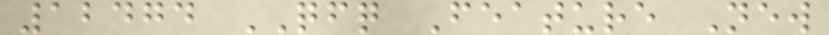12474 QFQ Feature New
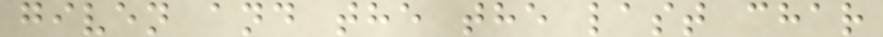given and the the last char
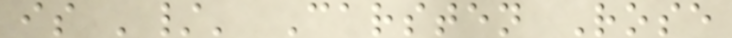is '/' Carsten Rose
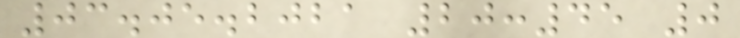03.05.2021 20:45 0
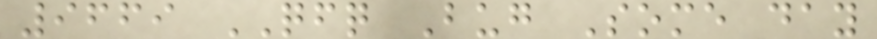9669 QFQ Bug Some day
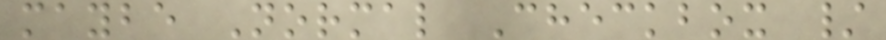maybe Normal Checkbox /
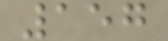157
